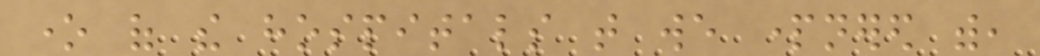one of the hospitals that we partnered with,
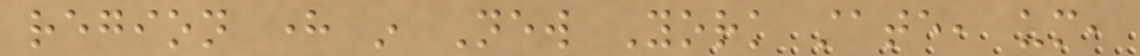region here in New York state, um,
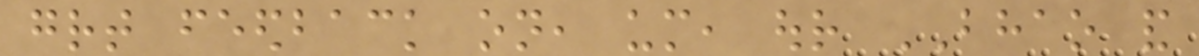great feedback on, um, our BHAO and
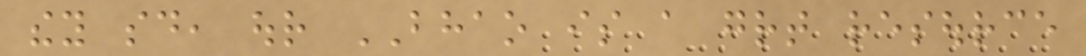they said, our BHAO is a great resource
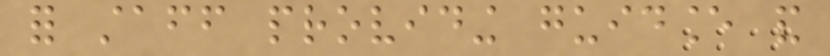for staff providing guidance and
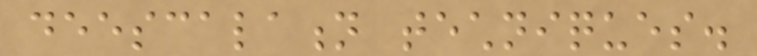deescalation techniques.
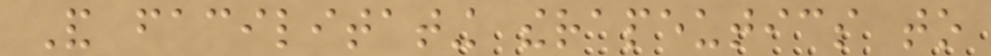And facilitating therapeutics to
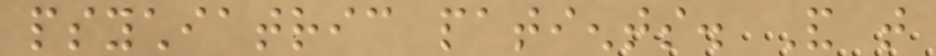psychiatric patients. And that
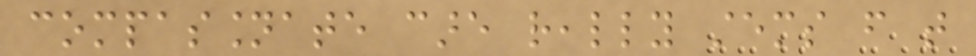compassionate care really stems from that
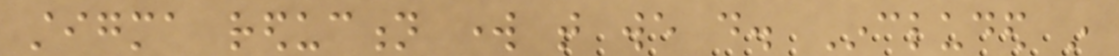stigma reduction work that we do. Included in
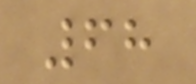68
